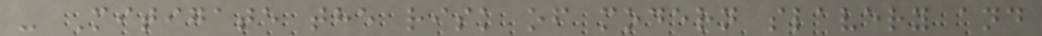- Mitigate the risk of modern slavery and
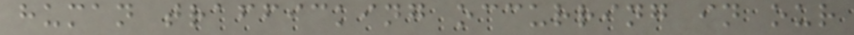human trafficking occurring in our
